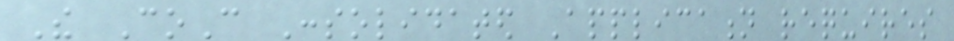The CoC Consolidated Application requires
